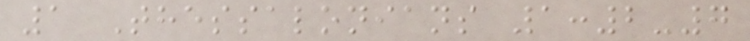1 Thessalonians 1:2-7
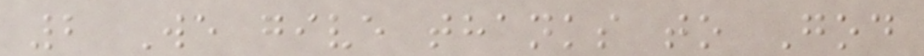2 We give thanks to God
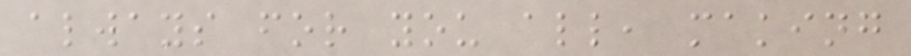always for you all, making
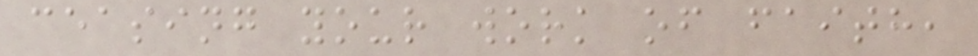ceasing your work of faith,
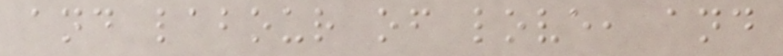and labour of love, and
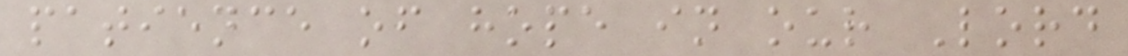patience of hope in our Lord
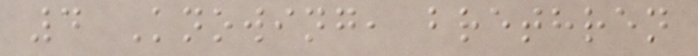4 Knowing, brethren
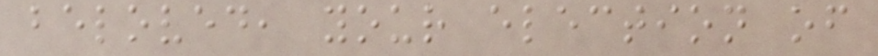beloved, your election of
